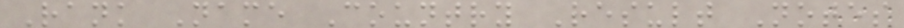Rank Name Country Result Notes
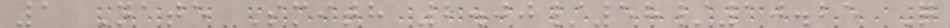1 Nate Smith 2.00/58/10.25 Q
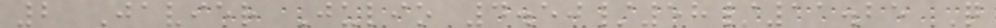2 Javier Julio 4.50/58/11.25 Q
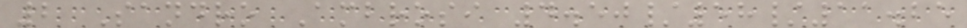2 Sandro Ambrosi 4.50/58/11.25
